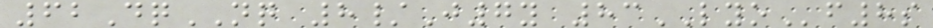62DqNQ 8/J7y 83LYOf8s
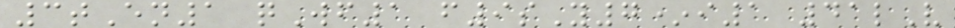3tEn1 qWf1 f9sY7*i1 41lV
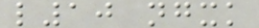l10 ngxk
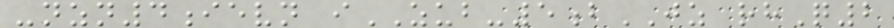-nzn4ievn iZUB-5bJZ rhQ2
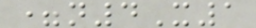=n4X1
